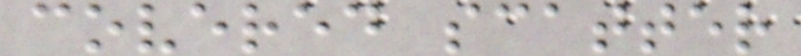covered scatter
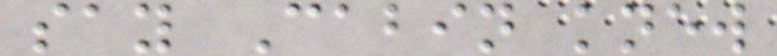say Cabin knew
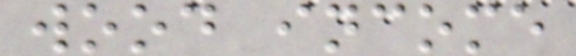wood income
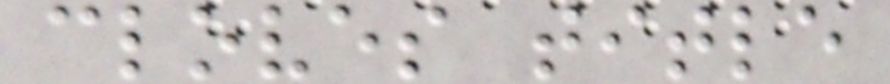cloves title
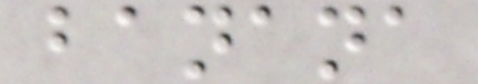banana
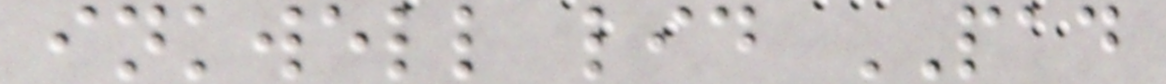inkwell lid PAD
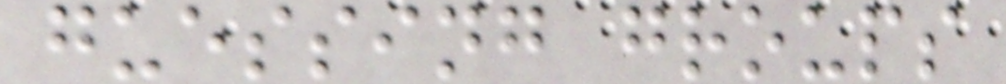guessing groups
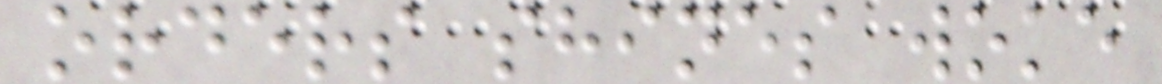orders shines woke
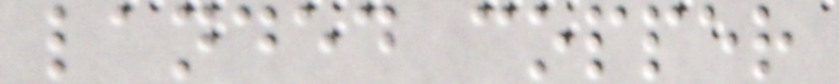landed copper
